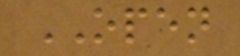OPEN
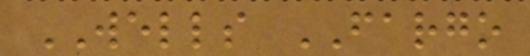WELLS FARGO
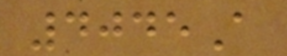4045A
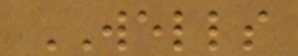WELLS
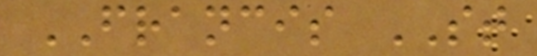FRANCIS ST
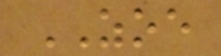ZOE
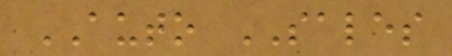AUTO SALES
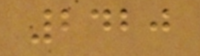2420
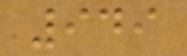949
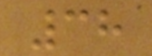38
